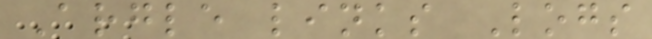Argle links Logs
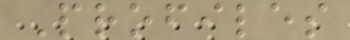Profiles
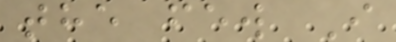the few I
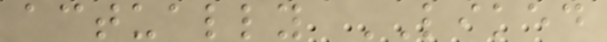actually LIKED
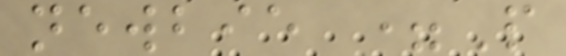newbie =P
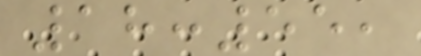18:55,
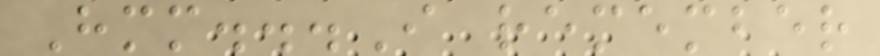Hmm...I remember
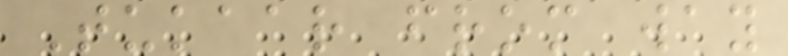Tukaar from way
